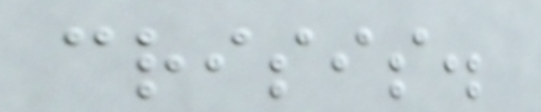crisis.
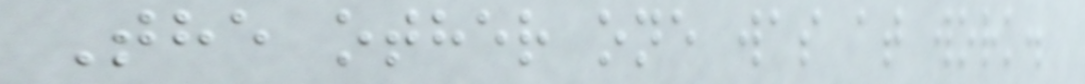The other one was at work.
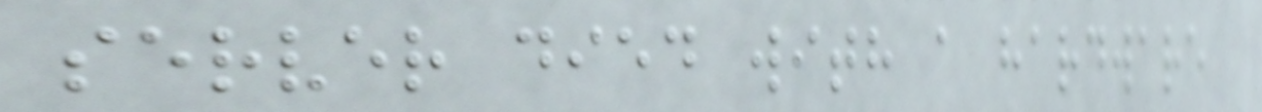server died with a hardware
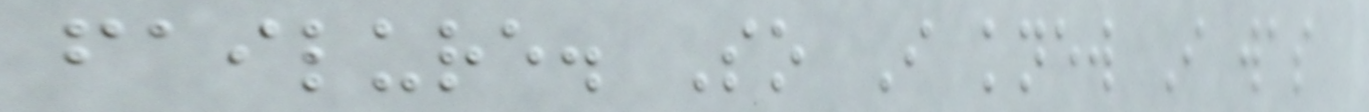failure. So I knew I was
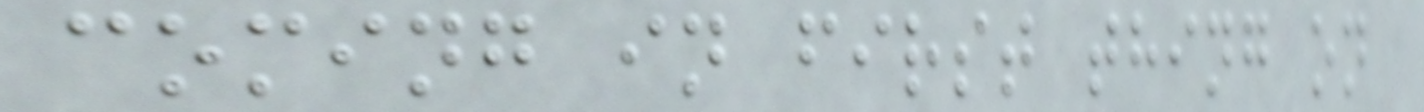coming in first thing on
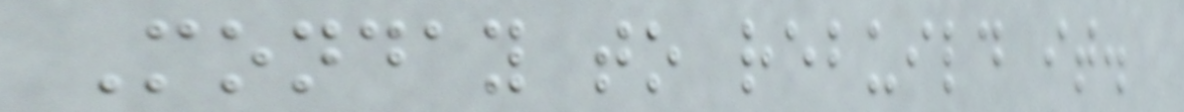Monday to rebuild it.
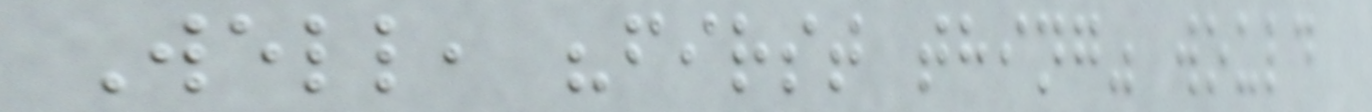Well, "first thing" would
